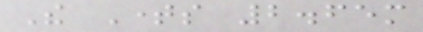The Times 2.65m
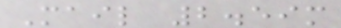Mail 2.59m
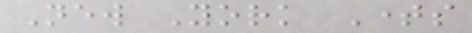New York Times
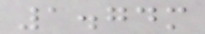1.74m
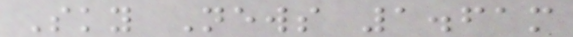Sky News 1.61m
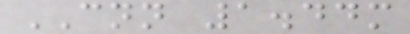CNN 1.44m
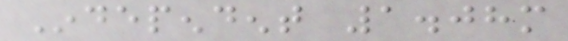Independent 1.08m
